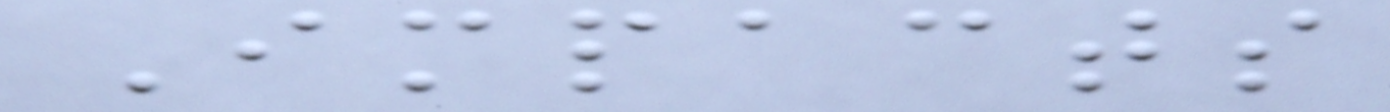Impacts
